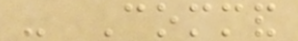- Command
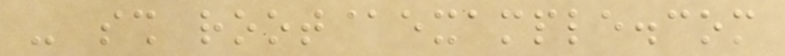- ssh root@example.com
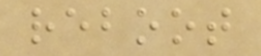reboot
